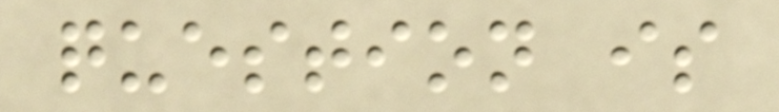question is
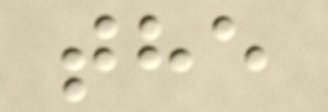the
